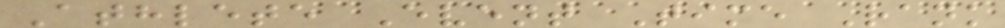Athlete Event Time Rank
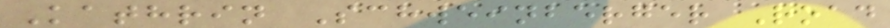Kathrin Schweinberger Road
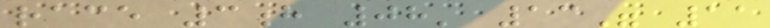race 3h 08' 13" 11
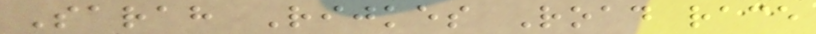Sarah Rijkes Road race
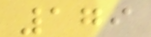179
